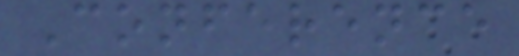Conference
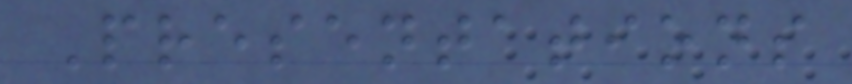Presentations
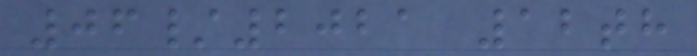06/2021 12th
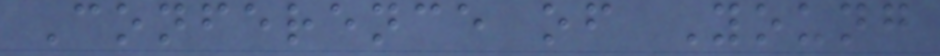Conference of Young
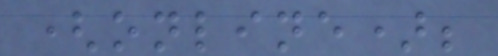(online);
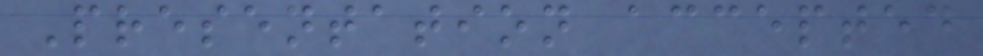Presentation accepted
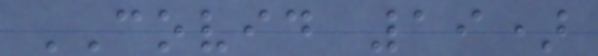COVID 19)
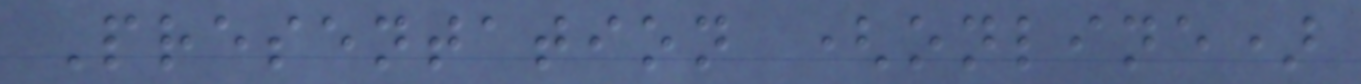Presentation (online)
